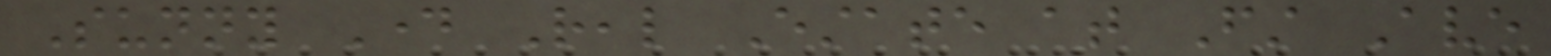Sunny Day Real Estate at First Ave
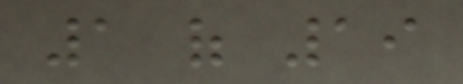1 of 19
